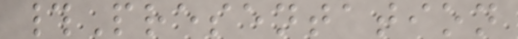#Presentation
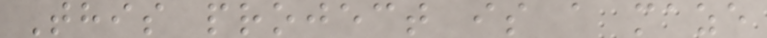This project is a maze
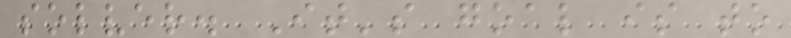solver. It's goal is to
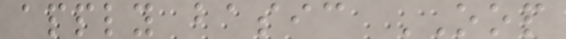apply basic OOP
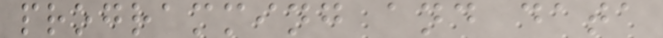programming and data
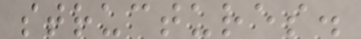structures.
